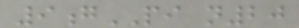9gPI n20
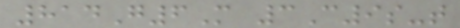814G6M 3C9s-t
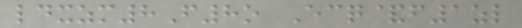ldxzm8F8o Ecq&f1zl
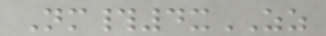Nm#4xZZ
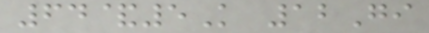64&5K 12Gi
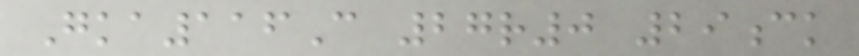Gka116C 27r0 29ck
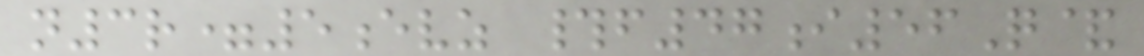n3r=5evz #f47i56Q&
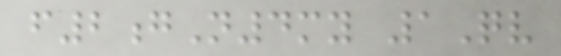f2gN4my 1Qv
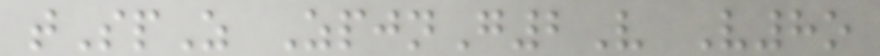tSpZ ZpjnG2V V8o
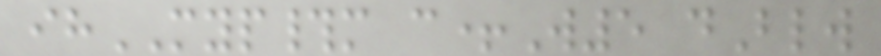ihMYP#m c+W5 dBlw
